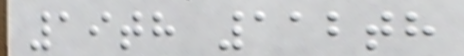19th 112th
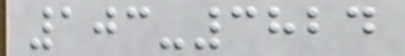103-3824
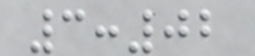3:02
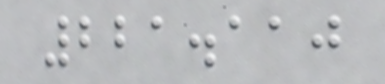221.110
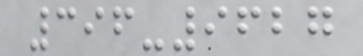396-9627
